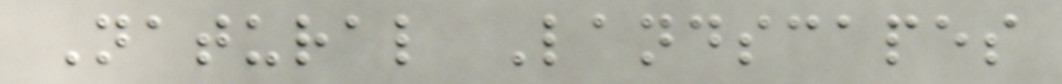Natural Landscapes
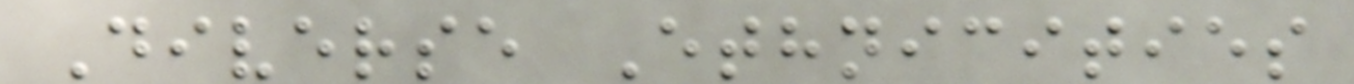Diverse Ethnicities
